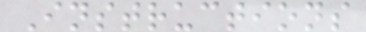Instructions
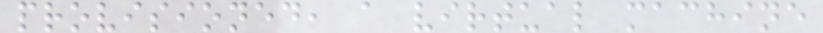provisioned, a virtual machine
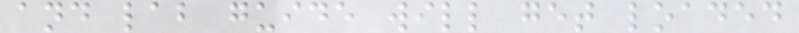and lab guide will get loaded
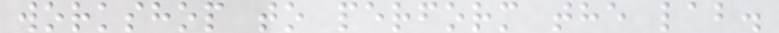workshop to perform the lab.
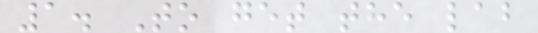1. To get the lab
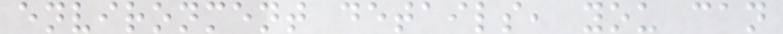environment details, you can
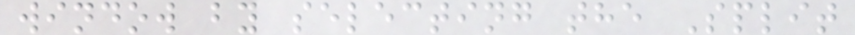window by selecting the Split
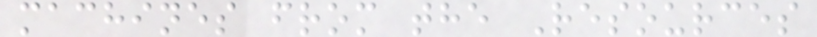machines from the Resources
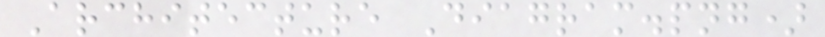Architecture Diagram.png)
